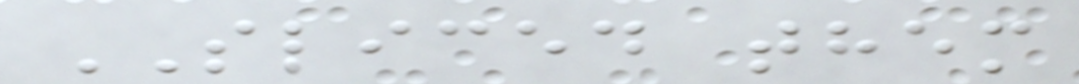SLICED them
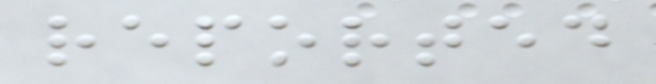reported
